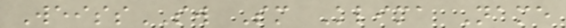WeissSW Sm Klima Name
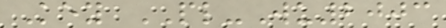Key PL-Wu2003
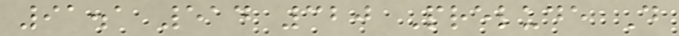91.1 514 320 Prelude D
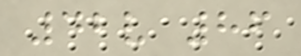42v 86
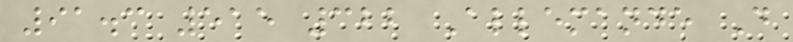91.3 515 322 Allemande D
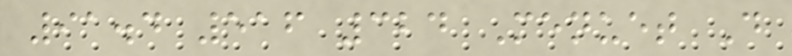91.4 516 324 Menuet D
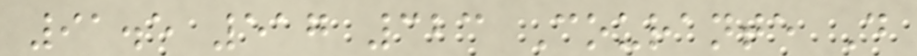91.5 517 323 Courante D
